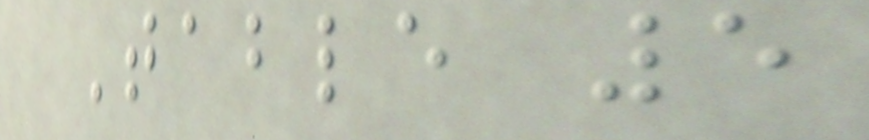Table 5
